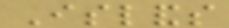Islands
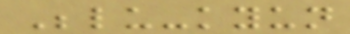Belu-kyun
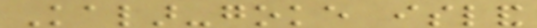Kalar-goke island
